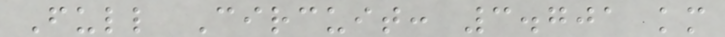Full Circuit: 3.701 km
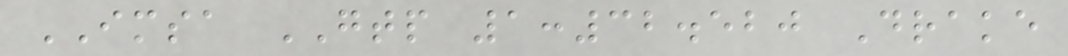IMSA GTP 1:32.520 Drake
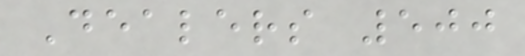Dealers 500
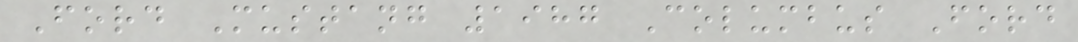Ford Mustang 1987 Columbus Ford
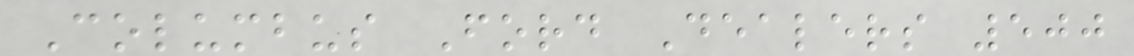Columbus Ford Dealers 500
